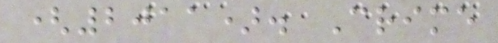(2011). Crime
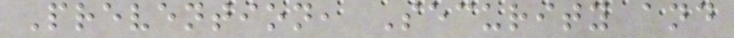Prevention, Security and
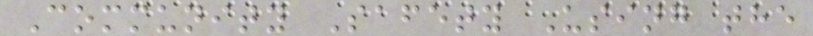Community Safety Using the
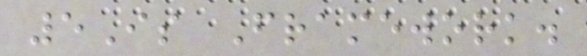5Is Framework.
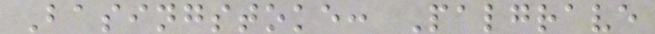Basingstoke: Palgrave
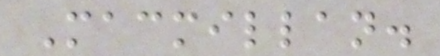Macmillan.
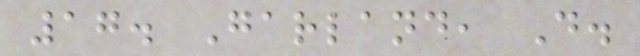17. Garland, D.
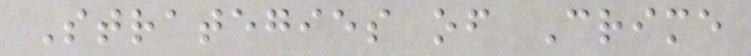Strategies of Crime
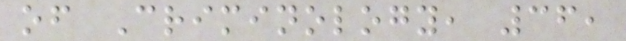of Criminology, 36,
